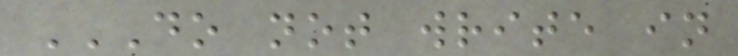DO NOT WRITE IN
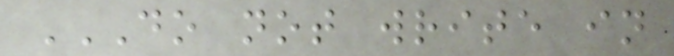DO NOT WRITE IN
